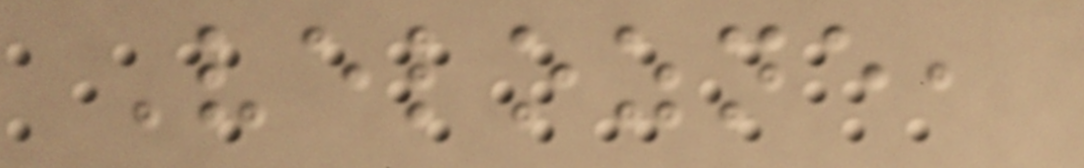Velozne,
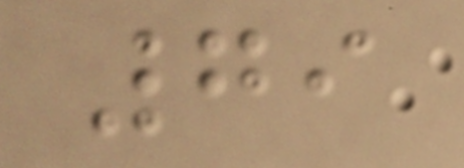79
